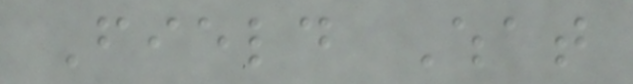Field What
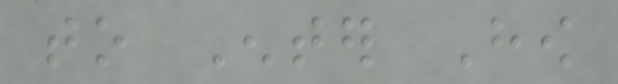to Enter How
